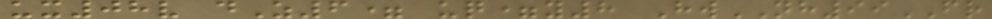ux08v dZ6= uq=y8 HwNH99FR
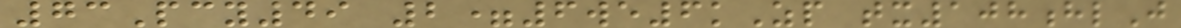73Pcy49 2=6we6kZp tx108hlJ
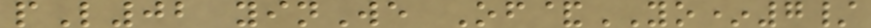pL02 yinWe Of&YO*7/
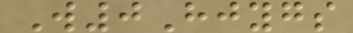W0Hjygs
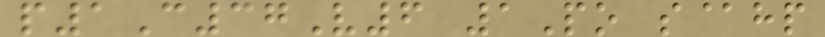p1C37V6 1Po s@hp
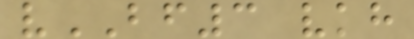vBF3 vkh
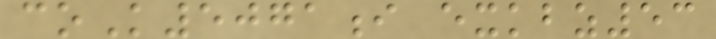coK5071i exkbz53
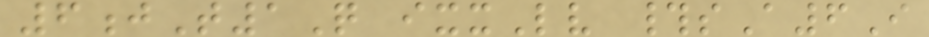6jT1Q ixxLv #sA6I
